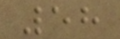58
